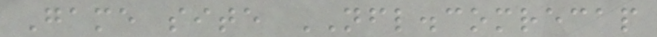Game site NFL.comrecap
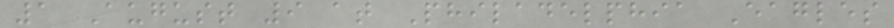1 August 9 at Philadelphia Eagles
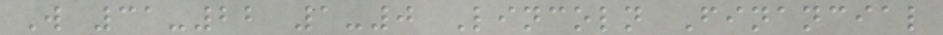W 31-22 1-0 Lincoln Financial
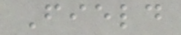Field
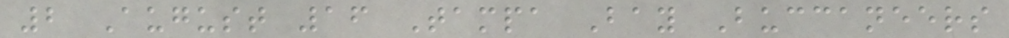2 August 16 Tampa Bay Buccaneers
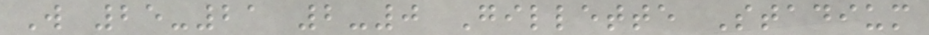W 25-21 2-0 Gillette Stadium
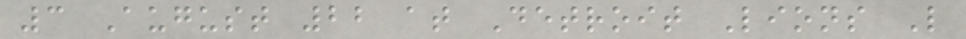3 August 22 at Detroit Lions L
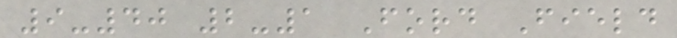9-40 2-1 Ford Field
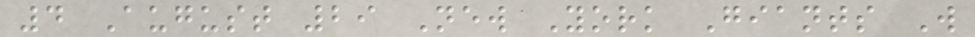4 August 29 New York Giants W
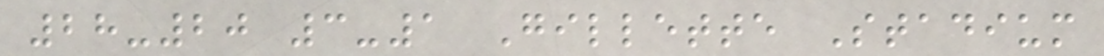28-20 3-1 Gillette Stadium
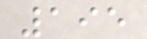195
